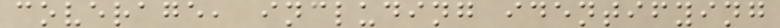coverage, including identifying
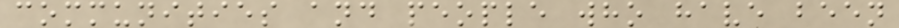communities and people who have been
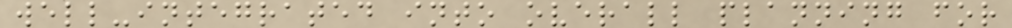well-integrated into overall planning for
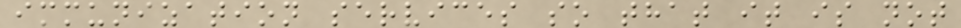immunization services so that it is not
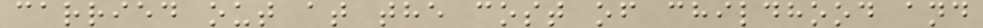carried out at the cost of childhood and
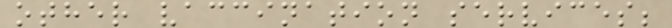other vaccination services;
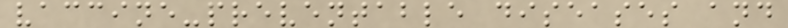vaccine-preventable diseases and
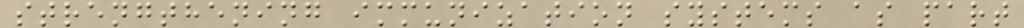strengthening immunization systems as part
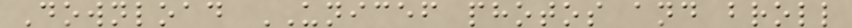Download UNICEF photos and broll
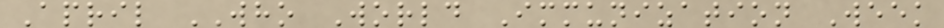April WHO World Immunization Week
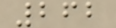262
